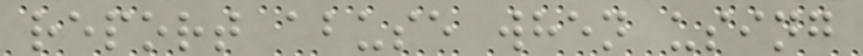report abuse when using
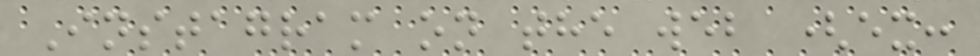Instagram on the web (ex:
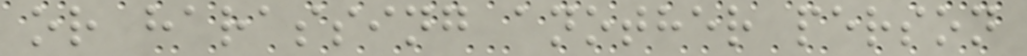or harassing another person
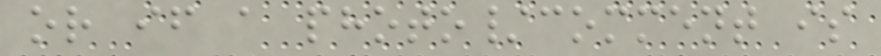or if a photo/comment is
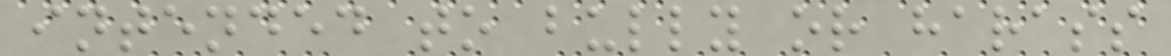intended to bully or harass
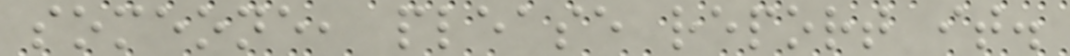someone, please report it.
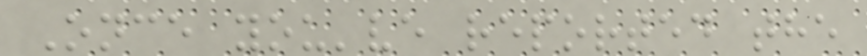Once you've reported the
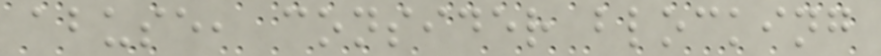abuse, consider blocking
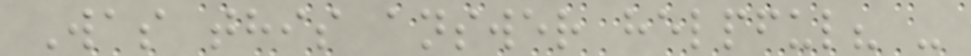Was this answer helpful? -
